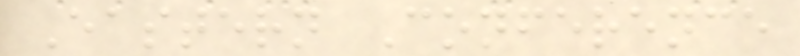Eastern Conference
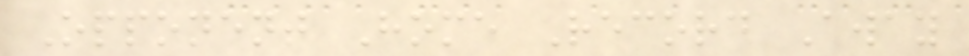Opponent Home Record Away
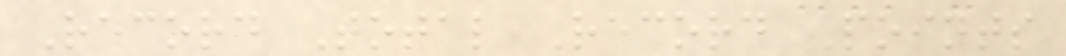Record Total Record Points
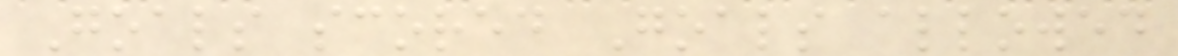Goals scored Goals allowed
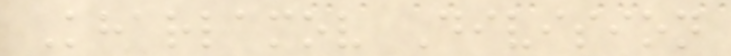Kharlamov Division
